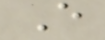E
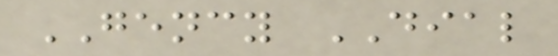GENCY DIAL
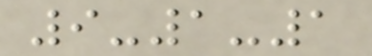9-1-1
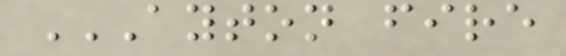AYTON FIRE
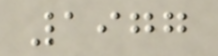1977
